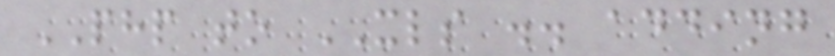PHP to XLS .. adding
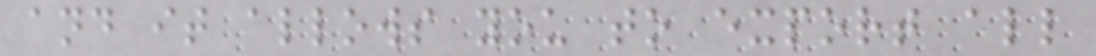and it allows you to export all
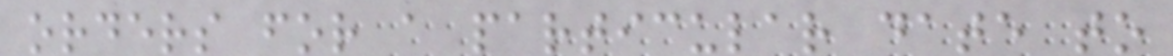orders for a particular date to
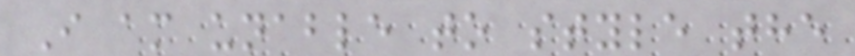I am unable to style the
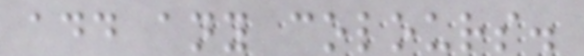add any colours.
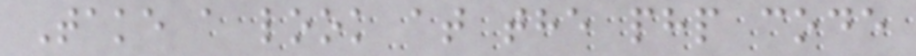Take a look at the php code
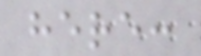here:
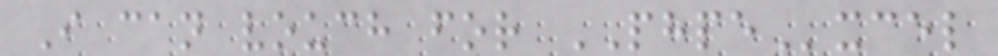I can vouch for PHPExcel
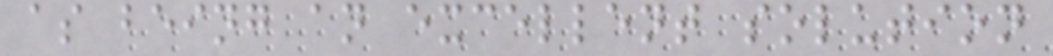as being an excellent solution
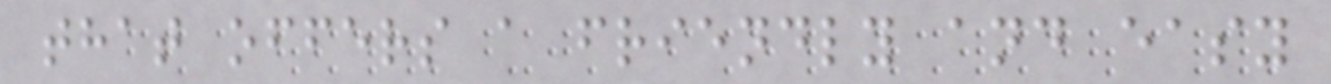that offers a friendly and easy
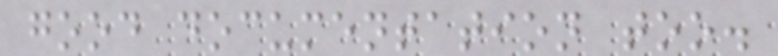good documentation too.
